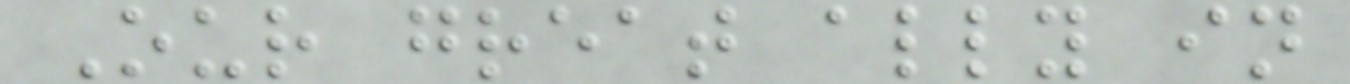Our great ally in
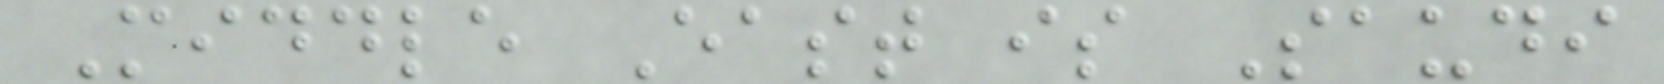Middle East is Saudi
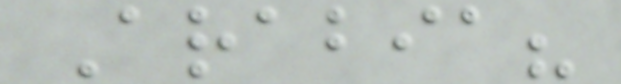Arabia?
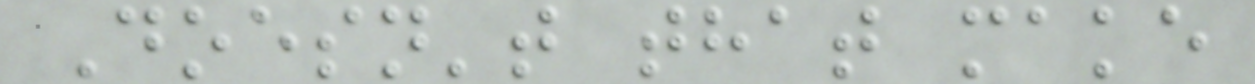Doesn't that make
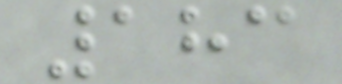183
